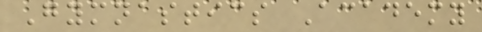Gymnastics Academy
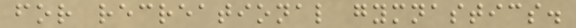for recreational gymnastics.
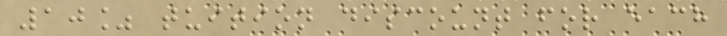10% tuition discount for each
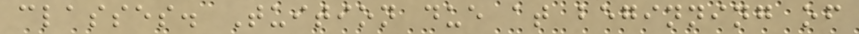classes. Tuition due at beginning of
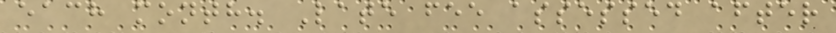each month. Late fee assessed after
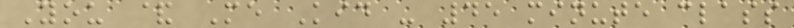You & Me Kid - 45 minute class
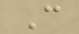C
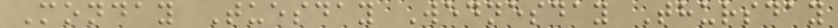Monday Tuesday Wednesday Thursday
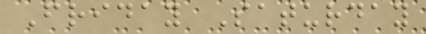Friday Saturday
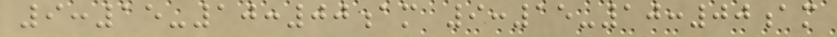9:15-10:00am 9:15-10:00am
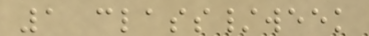1 class/week
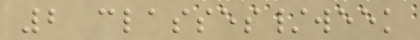2 classes/week
